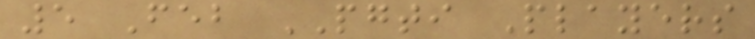5 Feb PGTI Players
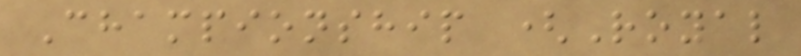Championship (Royal
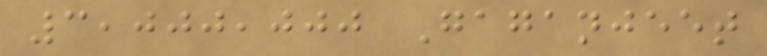3,000,000 Gaganjeet
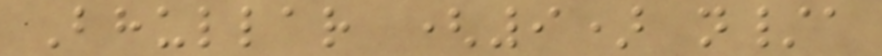Bhullar (9) n/a
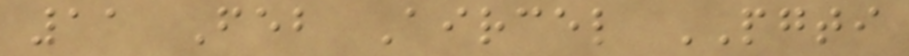11 Feb Aircel PGTI
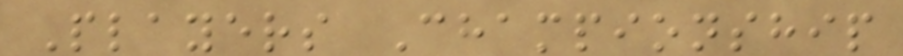Players Championship
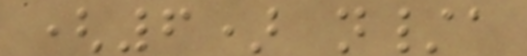(6) n/a
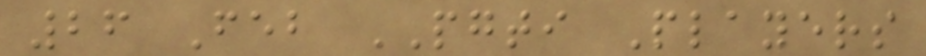26 Feb PGTI Players
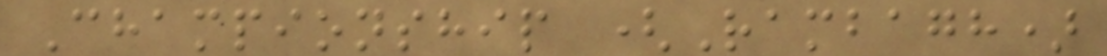Championship (Rambagh)
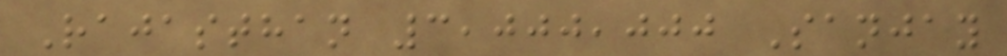Rajasthan 3,000,000 Sanjay
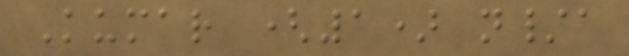Kumar (1) n/a
